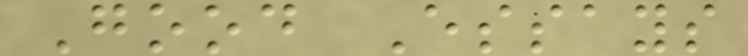Good Essays
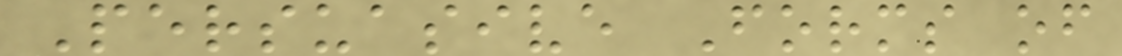Persuasive Forms of
